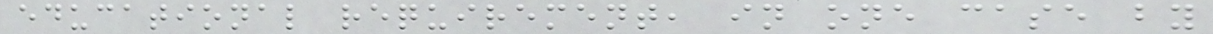educational requirement, in one case by
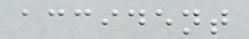accident
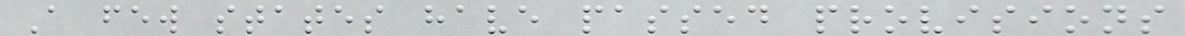A few states have passed provisions
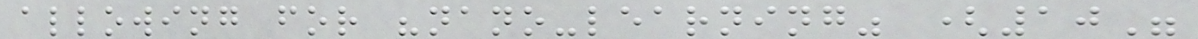allowing for "nano-learning" (10"
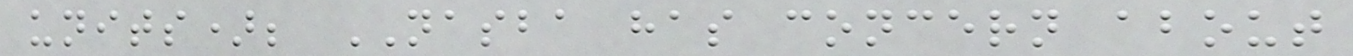units); NASBA has concern about
